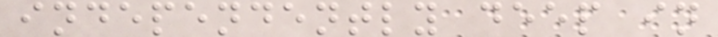independently deep in
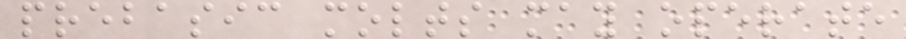prebasic molts may operate
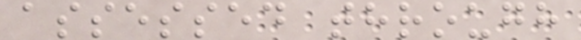assessed through
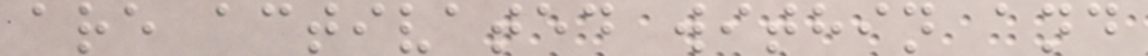are activated within and
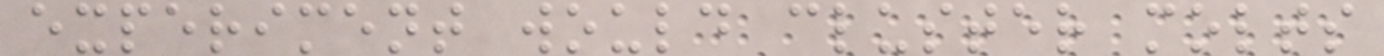experiment would cluster molts
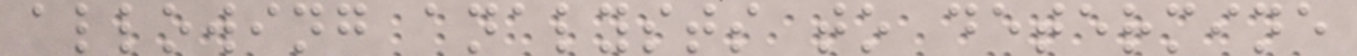allowing analysts to determine
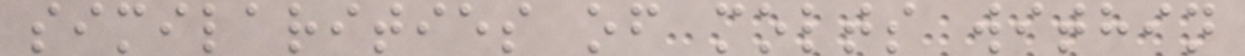similarities of molts within
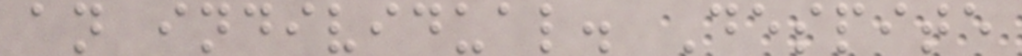an individual. Despite
